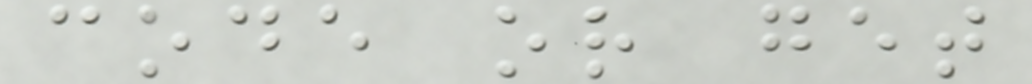code or get
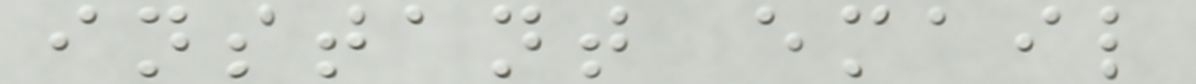instant email
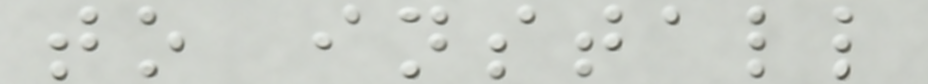to install
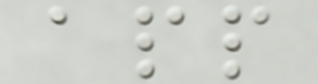app
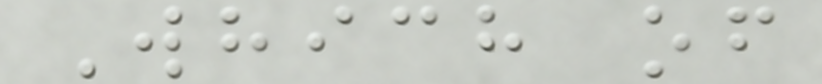Which of
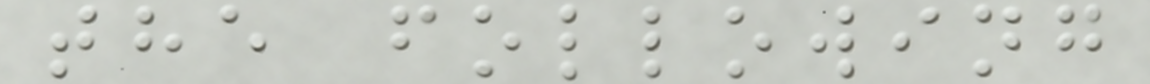the following
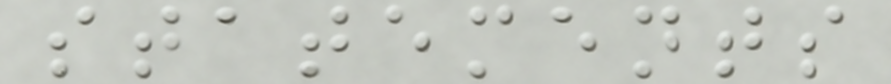statements
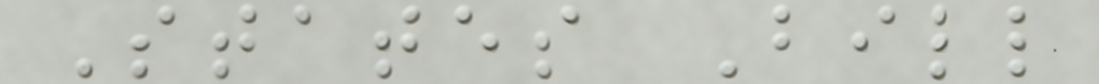States Bill
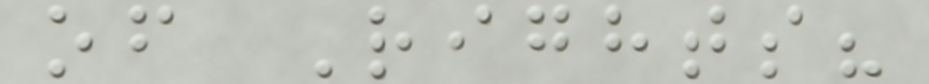of Rights?
